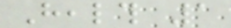Health 1
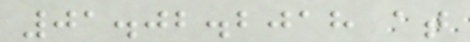01.02.2018 at
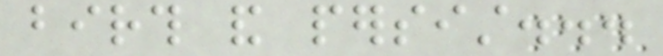birth and persist...
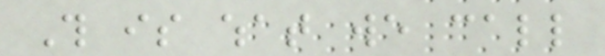This is what we call
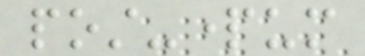post-partum
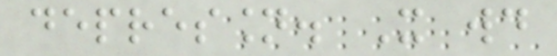depression. It would
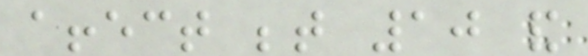affect between 10 and
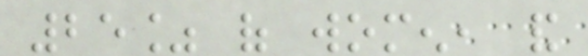25% of women, and
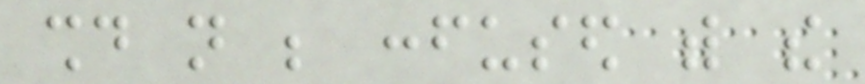should not be confused with the
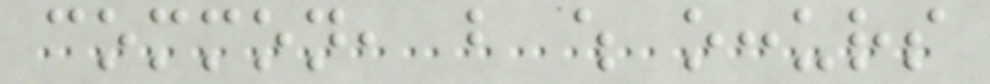common, but which occurs
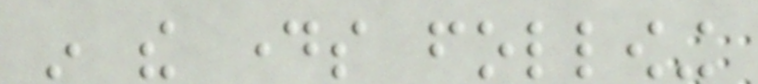in the days following
